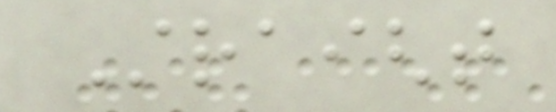Straight
